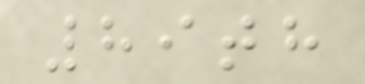89th
